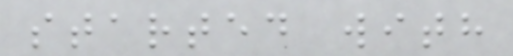started with
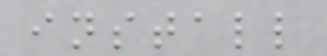install
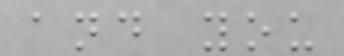and you
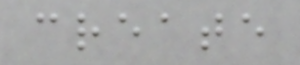create
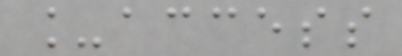_access
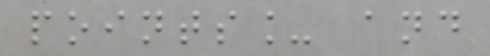points_ and
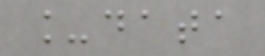_data
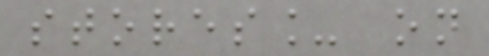stores_ on
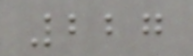227
